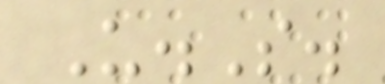U.S.
